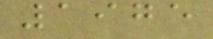1975
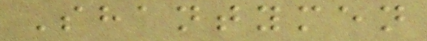Shantymen
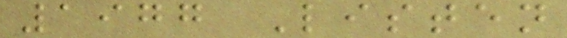1977 Listen
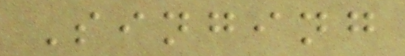Singing
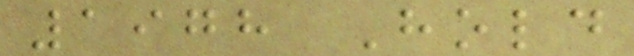1978 Hold
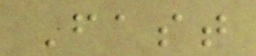Fast
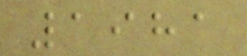1981
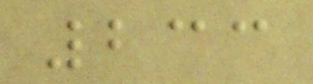233
